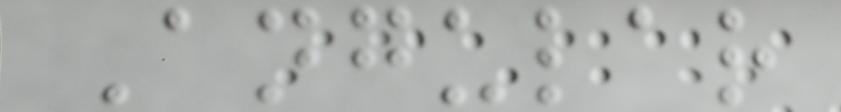Angular
